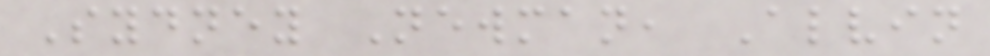Sydney Newman, Alvin
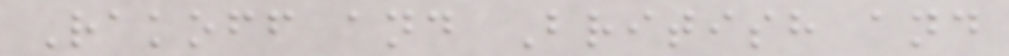Rakoff and British and
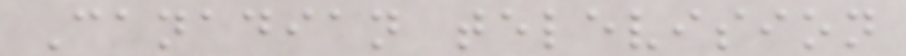Canadian television
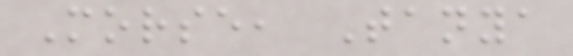Morse, Tanya
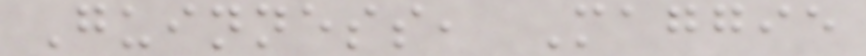Guinness, Maggie
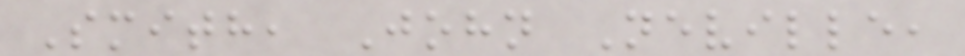Smith, John Neville,
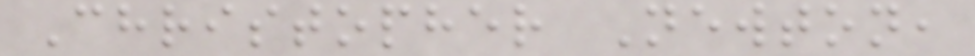Christopher Newton,
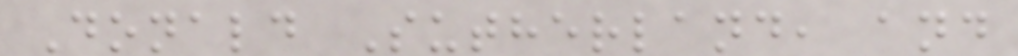Donald Sutherland, and
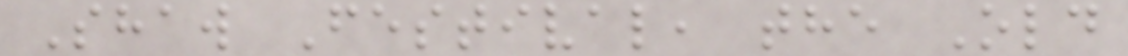Shaw Festival, the Old
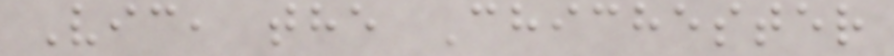Vic, the Chichester
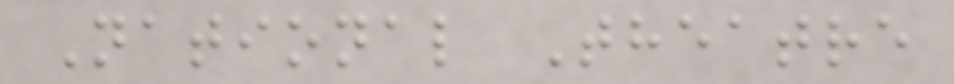National Theatre
